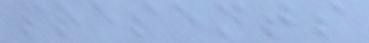presents
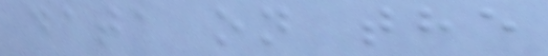data on the
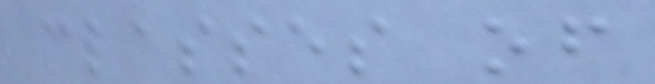classes of
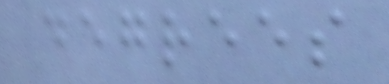degrees
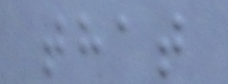that
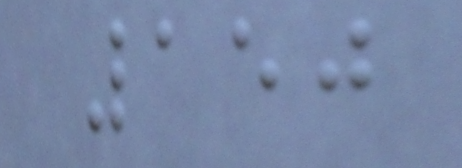150
